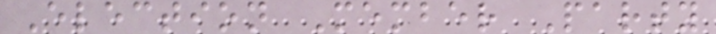Election Member Party
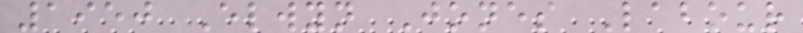1950 Elwyn Jones Labour
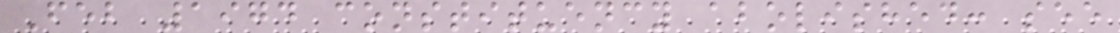Feb 1974 constituency abolished: see
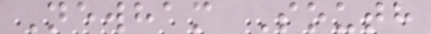Newham South
